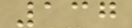137
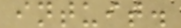intuit.
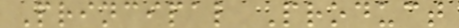Principal Product
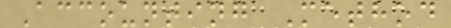Accounting Method
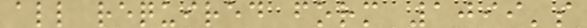all required form 1099's
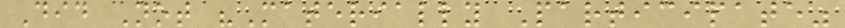Did Not "Materially Participate"
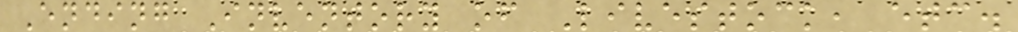Ending Inventory of Livestock, etc.
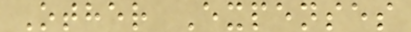Other Expenses
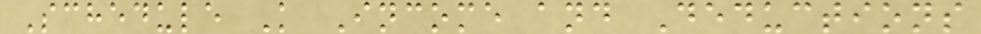Schedule K Income and Deductions
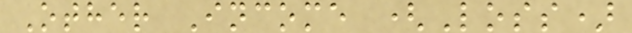Other Income (Loss)
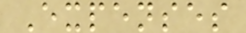Expenses
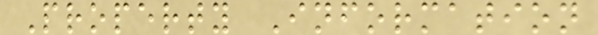Property Information
